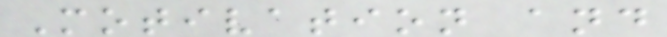Motivation and
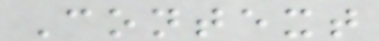Context
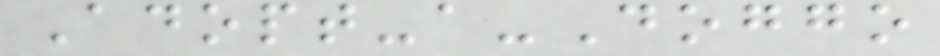Adopt-a-Doggo
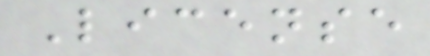License
